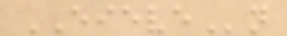EIEVEn
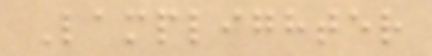Lamplighter
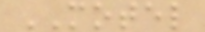MOTEL
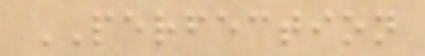PERFECTION
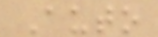Auto
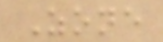Zone
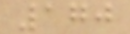170
